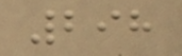298
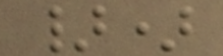})
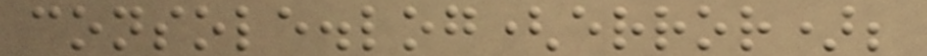console.log(error);
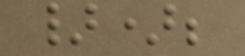});
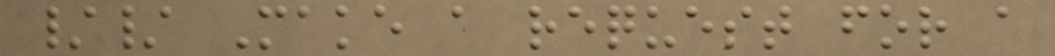// Make a request for a
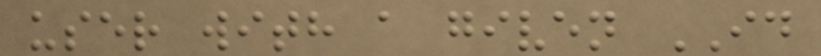user with a given ID
